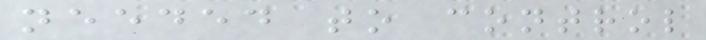needed to control
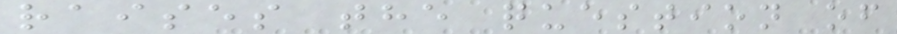raises the question of
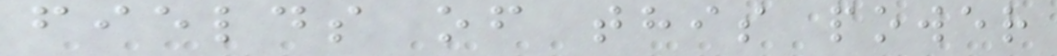fields of this power
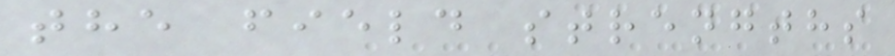the field strengths
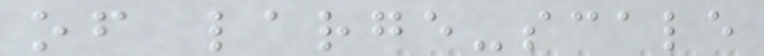of large-scale
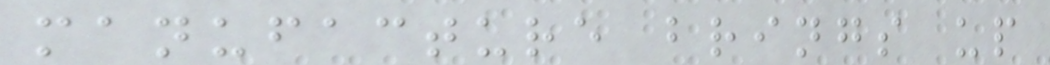manufacture brings up
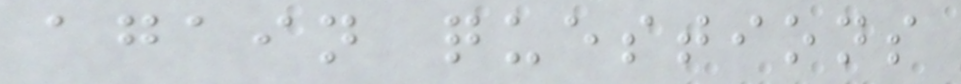again questions
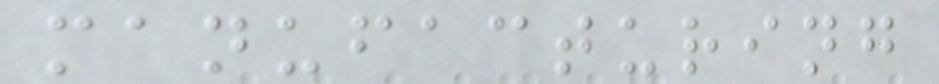manufacturing
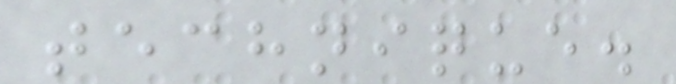technique.
